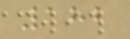182
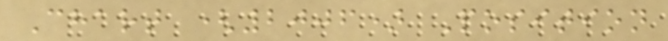Chart (2006) Position
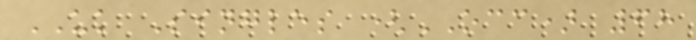UK Singles (OCC) 68
